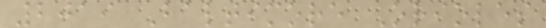2019 Baltimore Orioles
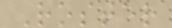Roster
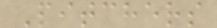Pitchers
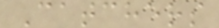Catchers
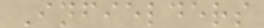Infielders
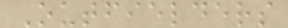Outfielders
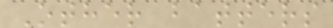Other batters
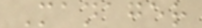Manager
